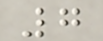7
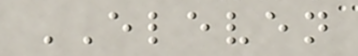ELEVEN
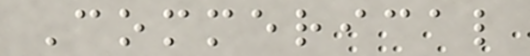Commerical
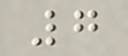7
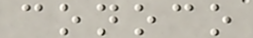conoco
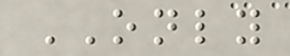ONLY
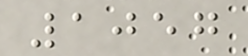1057
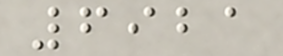6921
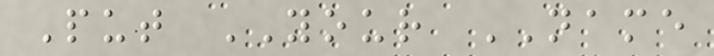Put YOUR NAME
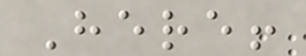Here!
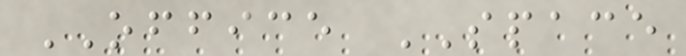OFFICE SPACE
